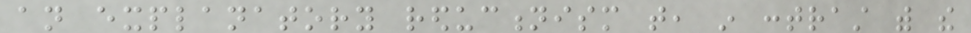an explanatory reductionism that, in contrast with the
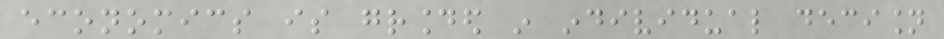economics is grounded in individual decision
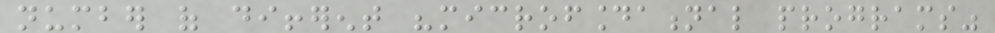number of different "microfoundational programs"
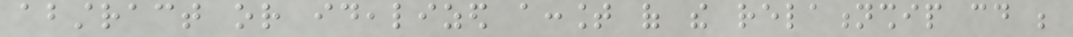abstract or idealized account of the relationship could be
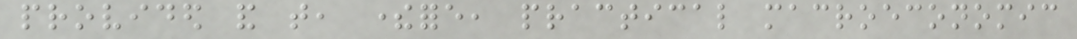provided and that, therefore, practical macroeconomic
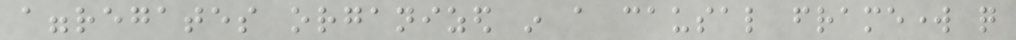aggregates organized in a causal framework quite
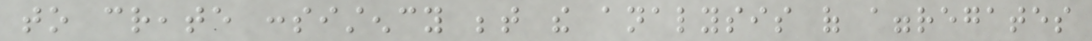to create consistency between the analysis of aggregates
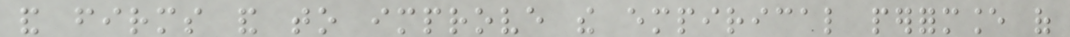and firms and to improve the empirical performance of
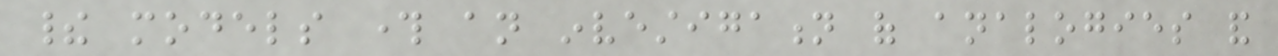their models through an investigation of analogies and
